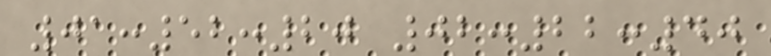01:52:20 02:22:40
